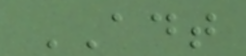ADT
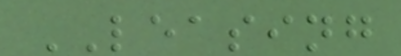LEASING
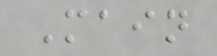Main
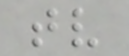tv
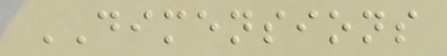DIMENSIONS
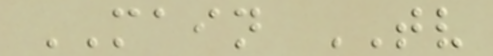MAIN TV
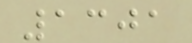1301
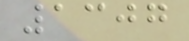1307
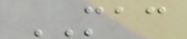MAC
